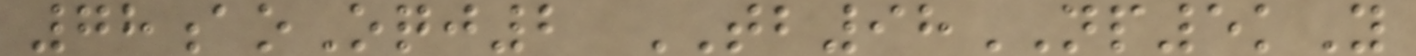78aoOqj2 TB98NP5kY
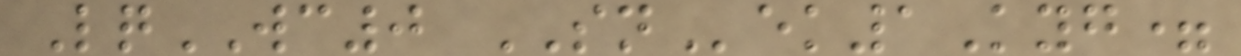LqWC0 SNek1Kyg=
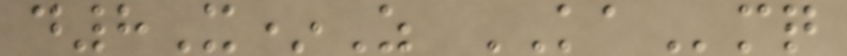d8X*Z KAmq
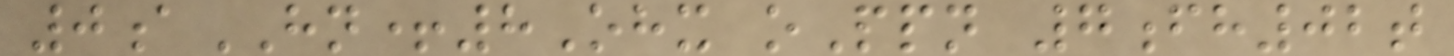0aHN+8Ohx oPpn 7fh02t
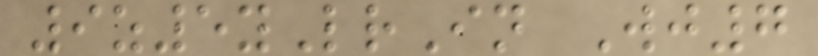9z5yLrIn Wj7
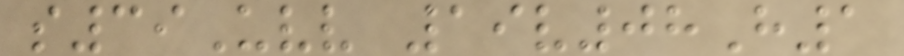s39Uvv 19v08H1
